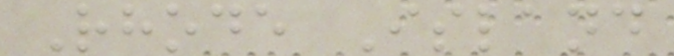Rhode Island
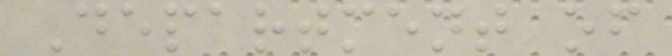Department of
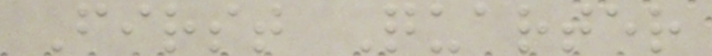First Quarter
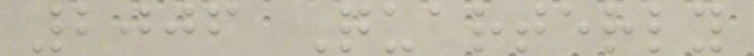2006 Quarterly
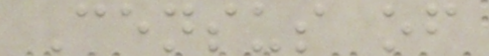Census of
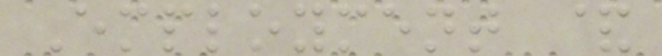Employment &
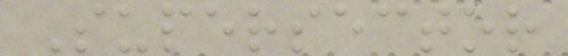Supersector
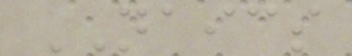NAICS
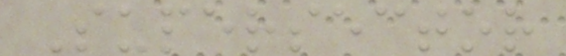Supersector
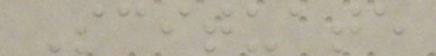Scituate
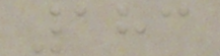183
